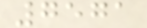7571
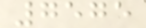7575
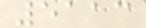5113
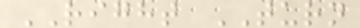RIGHT TURN
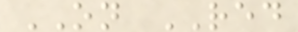ON RED
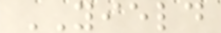YIELD
